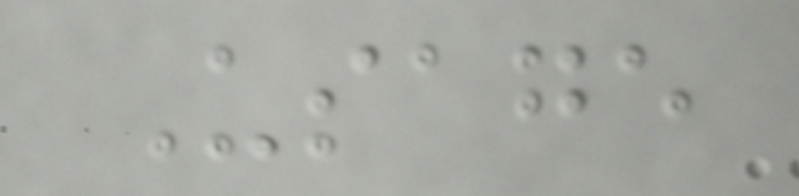Usage
